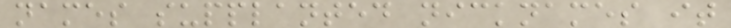names supplanted nicknames it
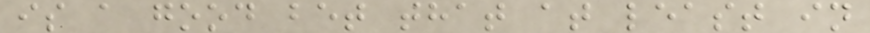is a good bet that at least in
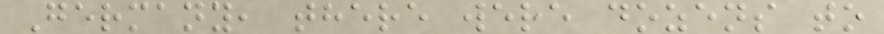Germany, there were dozens to
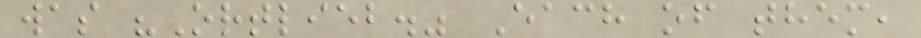was "Ortlieb." Each of them,
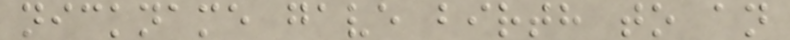nickname gave birth to an
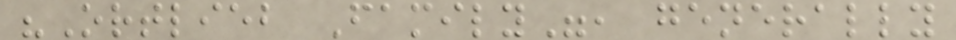"Ortlieb Family", generally
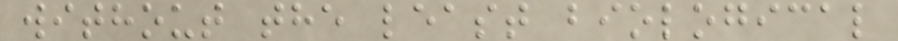without the least biological
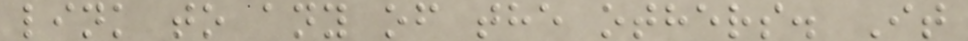link to any of the others. It
